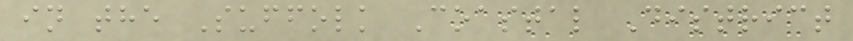in the Suffolk Coastal District
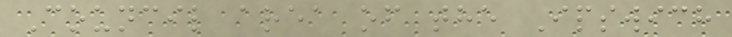Council area of the Ipswich
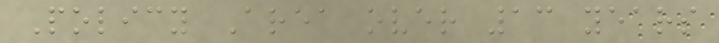Policy Area over 13 years
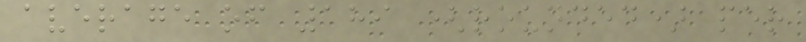average of 189 (rounded) per
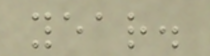year.
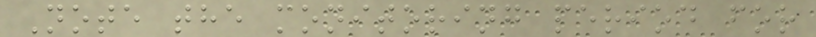Note the monitoring period for
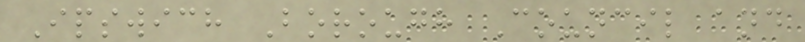Ipswich Borough Council and
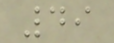49
